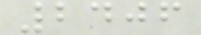2406
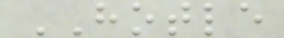HOTLE
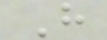H
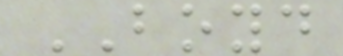BOYD
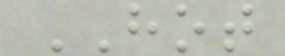HOT
